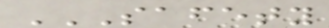SAFETY
